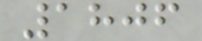1806
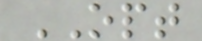OPT
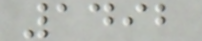1492
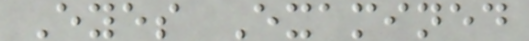Eyes Examined
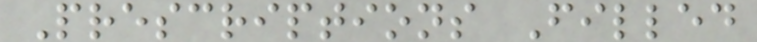Prescriptions Filled
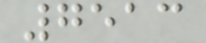7513
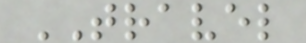TRAVEL
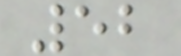52
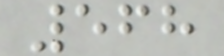568
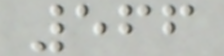566
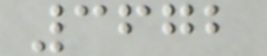3672
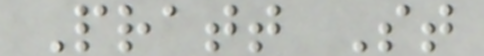Pratt St
